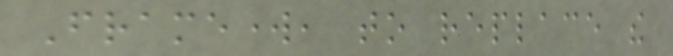Framework, to replace the
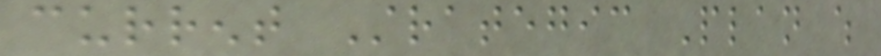current Strategic Plan which
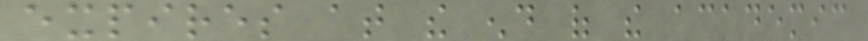expires at the end of the academic
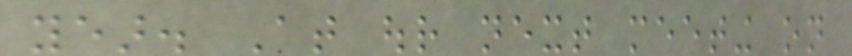year. At our next meeting on
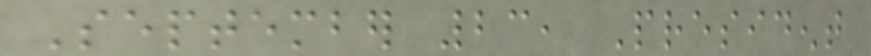September 23, President
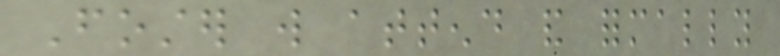Foster will attend and formally
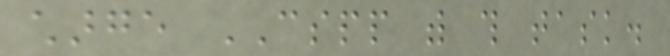charge CSPP with this task.
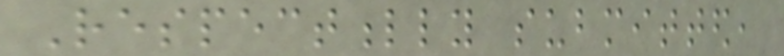Respectfully submitted,
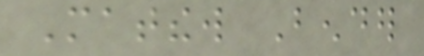Matthew Bender
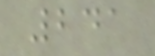241
